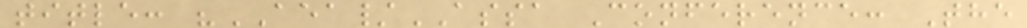title: "AEA/ASSA Conference: The
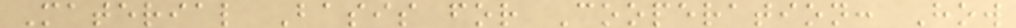Material Basis for Cooperation: How
